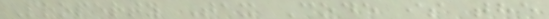Property Tax Code is the
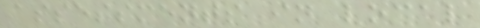assessments in local
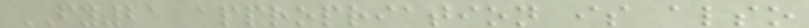FY21 appropriation is also
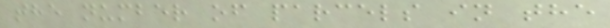the number of parcels in the
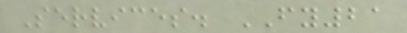Services. FY21
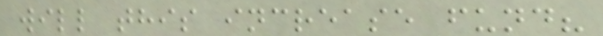will this increase fund?
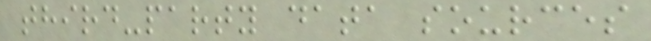third-party data sources
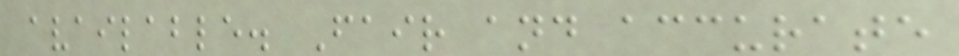available. Fair and accurate
